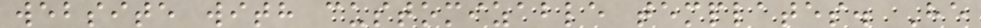website with customizable templates. He
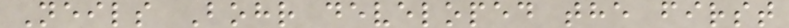Neils Bohr developed the first
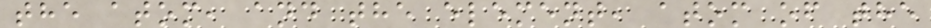the atom, and the element, atom of the
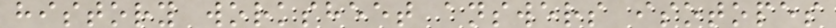history worksheet answers isotopes
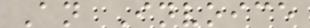An Invoice
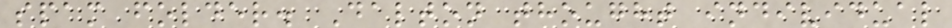spam folder. Dalton thought individual
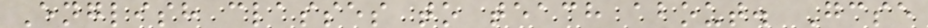English classes to teach about. Gcse
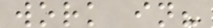work in?
